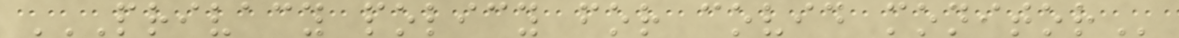PRIVACY POLICY FOR COVID MONITOR
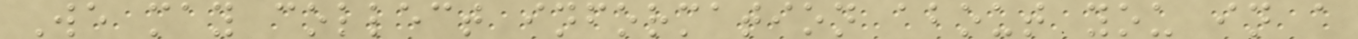We may collect information about you in a
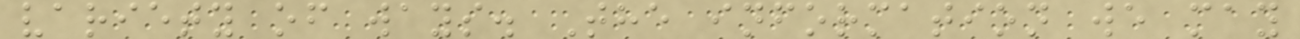variety of ways. The information we may
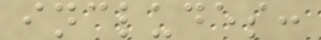includes:
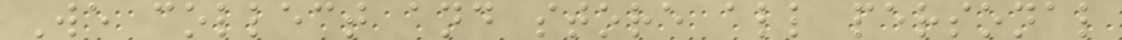We collect and store all personal
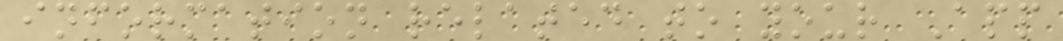information related to your App
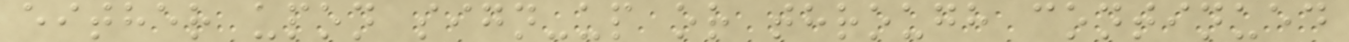either upon sign-up or through continued
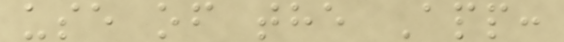use of the App:
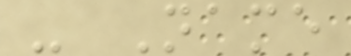- Name
